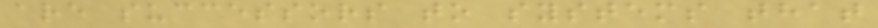are successors to systems that
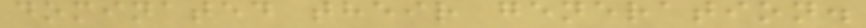dominated their generation.
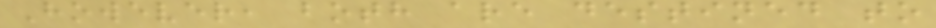However, both are destined to
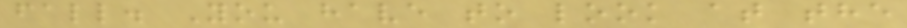fall. You have to look at the
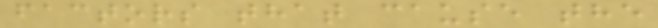factors that cause the
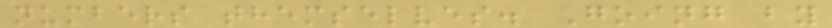numbers themselves. Going by
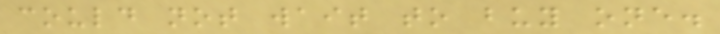could not wait to buy one.
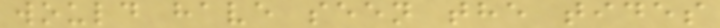would have seen the tides
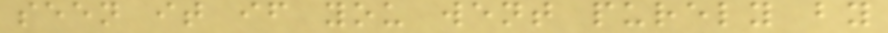seen it if you went purely by
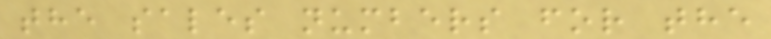the sales numbers for the
